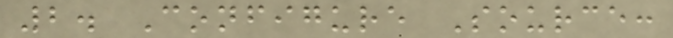2. Configure Source:
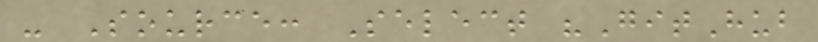- Source: Select "GitHub
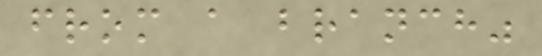from a branch"
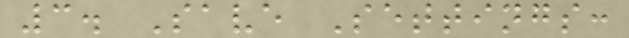3. Save Settings:
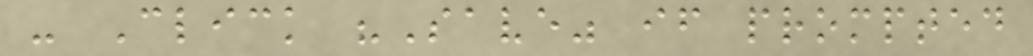- Click "Save" if prompted
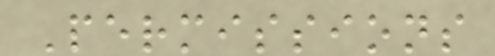Permissions
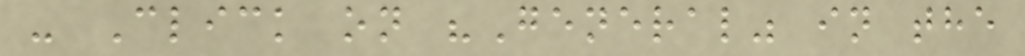- Click on "General" in the
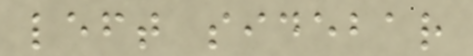left sidebar
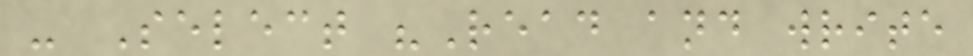- Select "Read and write
